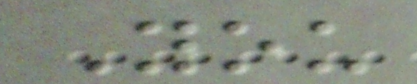You
